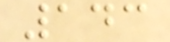143
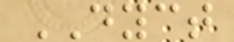DYCT
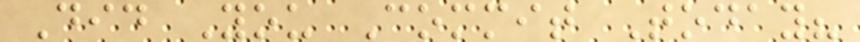Did You Commit Today?
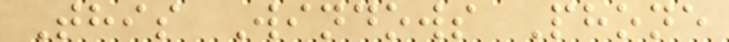This Windows Phone
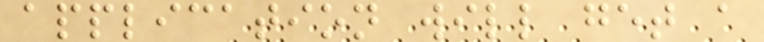application will get a
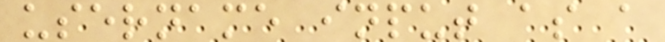username input as a
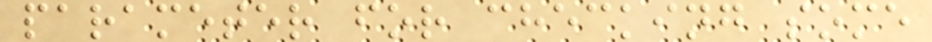parameter for checking some
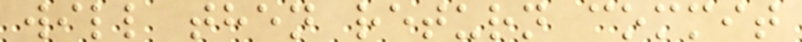will then return commit
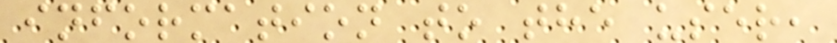information to the user,
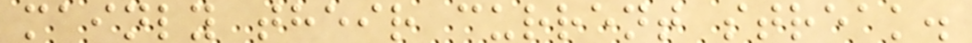mainly their current streak.
